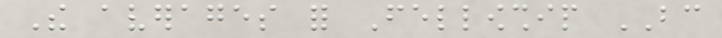The averages for Fellowship BC
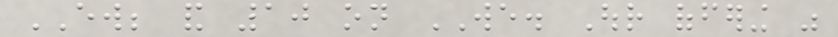EW; and 10 on WE. Our offering was
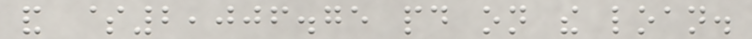and $2,006.75 paid on the loan.
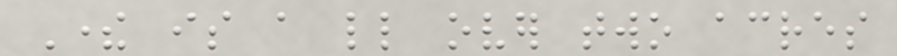There is a little over two acres
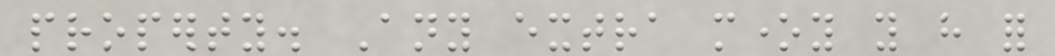property. Any extra money you have for
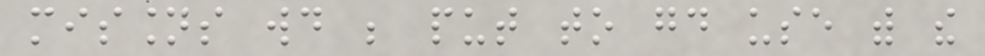missions would be put to good use with the
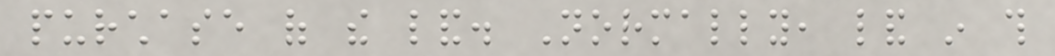purchase of the land. Normally, land in this
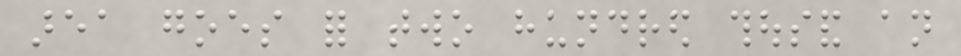area goes for two hundred thousand an
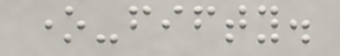one-fifty.
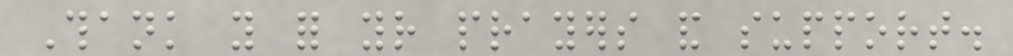Thank you for your prayers and support.
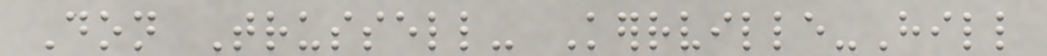Don Trussell- Kerrville-Hill
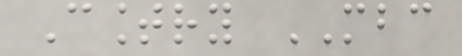Country MBC
